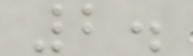2.
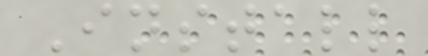Install
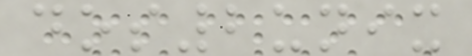dos2unix
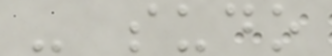- sudo
